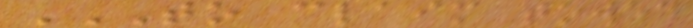TO CLAIM TOWED
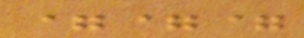===
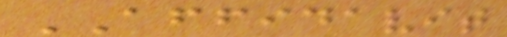AFFIDAVIT
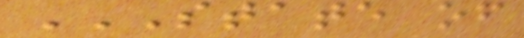STATE OF
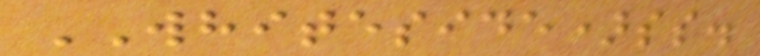WHITESIDE)ss.
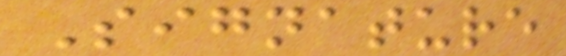Signature
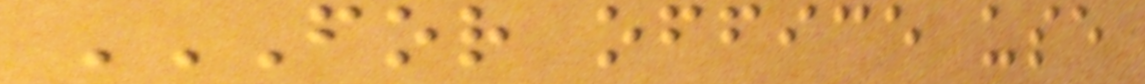FOR OFFICE USE
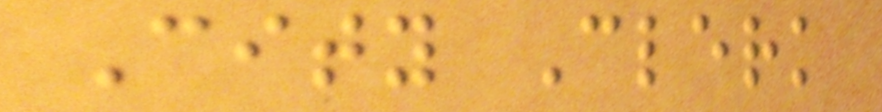City Clerk
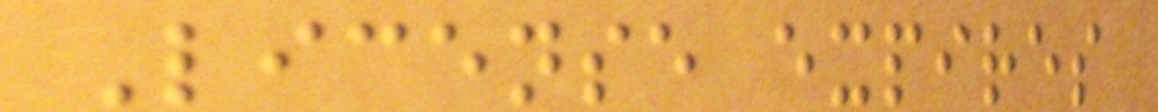License expires
